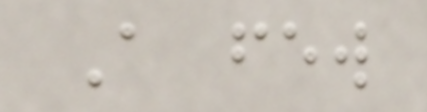A few
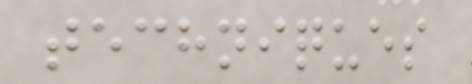techniques
